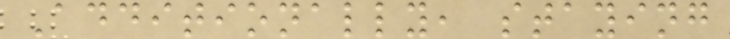Additionally, staying
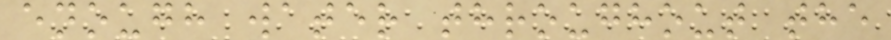enough water throughout the
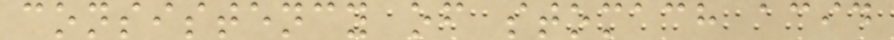consistency of stomach acid
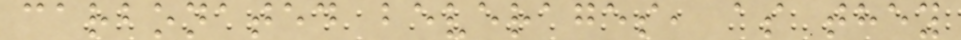carbonated beverages, as they
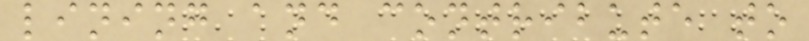lining and contribute to
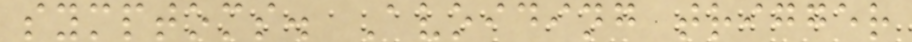symptoms. Avoiding trigger
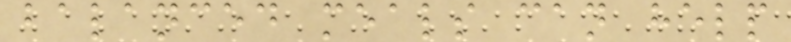balanced meals can help
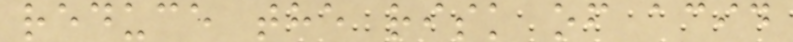reduce the risk of acid
